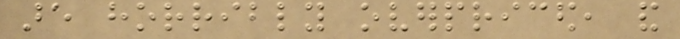are horribly overpriced, and
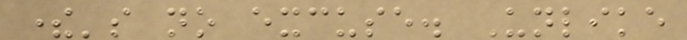there's no excuse. Unlike
